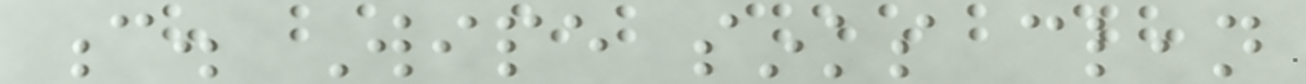c. Wipe sinks clean
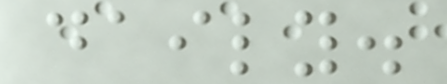daily.
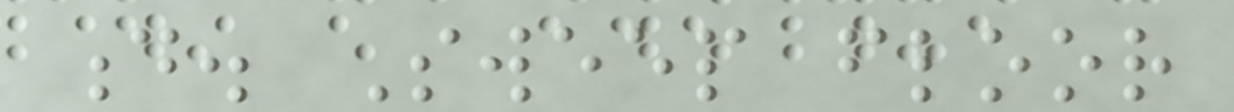d. Sweep floor
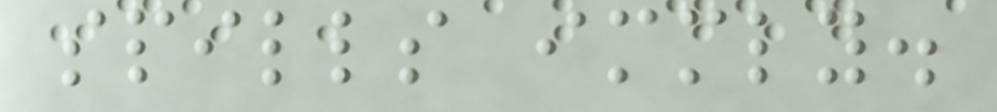spills immediately.
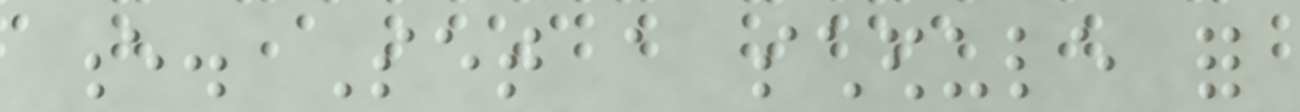e. Set a schedule for
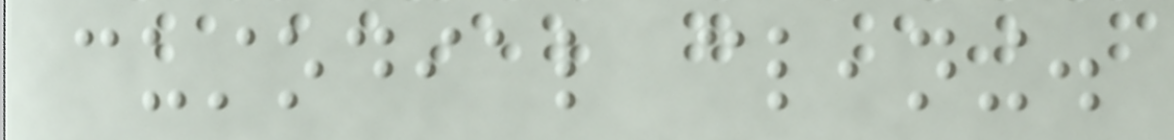custodial cleaning.
